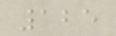125
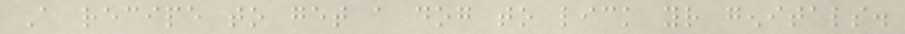A recipe to get a dog to lick your genitals.
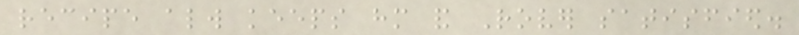recipe always keeps him and Rover satisfied.
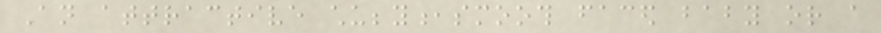An attractive chubby,smooth faced baby or a
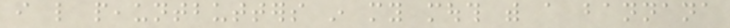i like peauntbutters in my mouth with a bannana
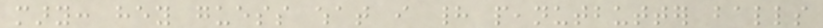mary: hey guess what i had peanutbutter balls
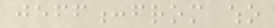jeff:from who
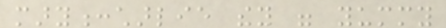mary:charlie they were yummy
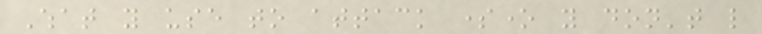What you use to attack someone you don't like
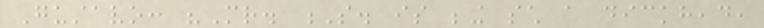Gustavo: "Mr. S. is being such a dickhead,
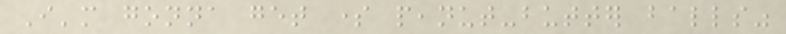I'm gonna get some peanut-butter balls"
